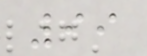99
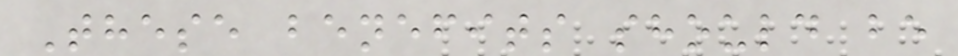These benefits should be
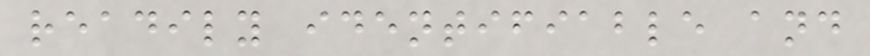readily identifiable and
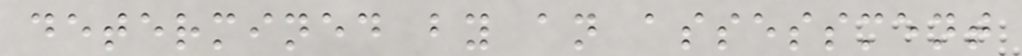determined by an assessment
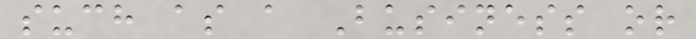such as a Business or
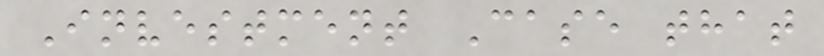Investment Case that
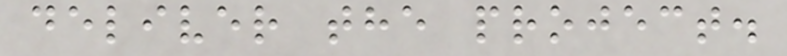deliver the project.
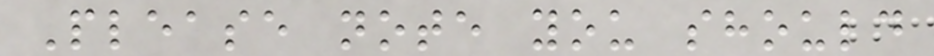Please note you should
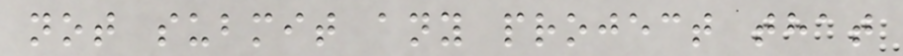not submit any project that
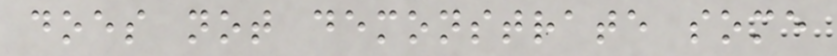does not demonstrate some
